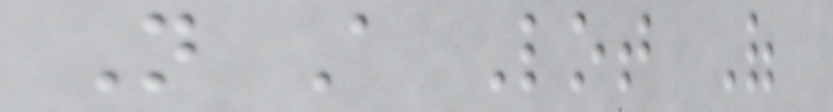Not A Lot Of
